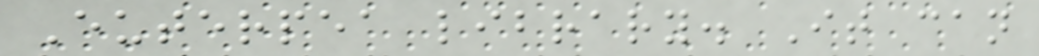Euterpea library. It can
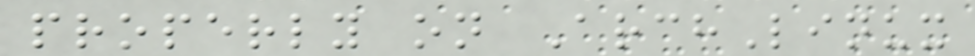properly on ArchLinux
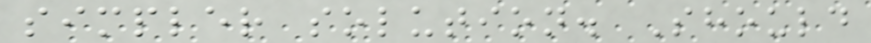simpler solution. Should
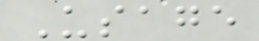Usage
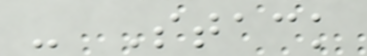- Stack
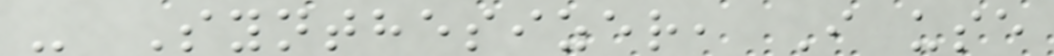- Synthesizer, I use
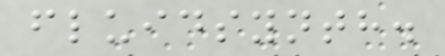fluidsynth.
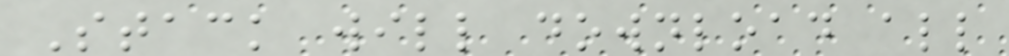Stack will download all
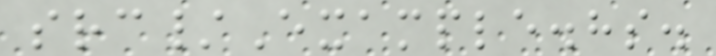src/Example.hs.
